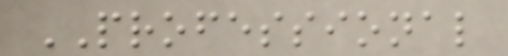PROFESSIONAL
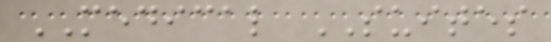MEDICAL SUITES
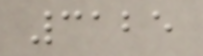3125
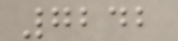7242
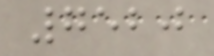7520
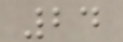24
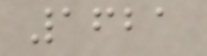1621
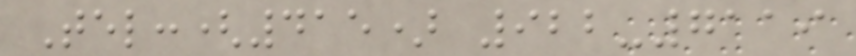Tel:(415) 922-7119
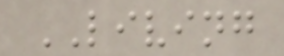LIVING
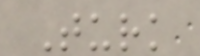Turk
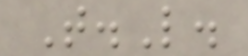T.L.
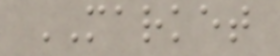MARKET
